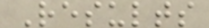Results
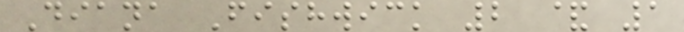Diana Fishwick 2 & 1
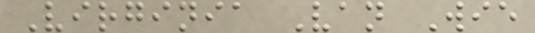Virginia Van Wie
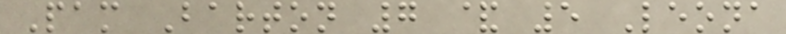Pam Barton 7 & 5 Leona
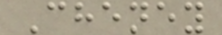Cheney
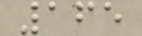165
